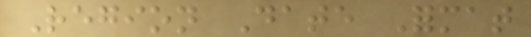Region Date Format
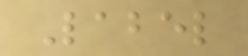Label
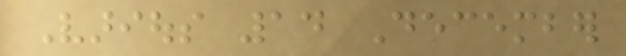Various 14 December
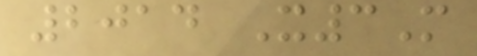2014 X3M
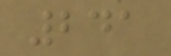241
